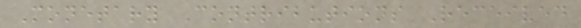Monetary Contributions Received
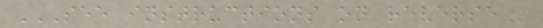SEE INSTRUCTIONS ON REVERSE
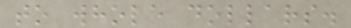to whole dollars.
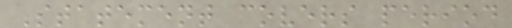Statement covers period
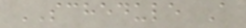SCHEDULE A
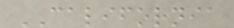CALIFORNIA
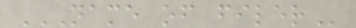NAME OF FILER
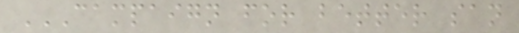CAMPAIGN FOR BETTER SAN
